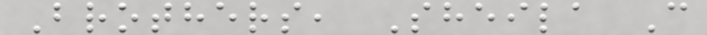Brothers, Sheila C
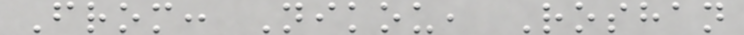From: Nikou, Roshan
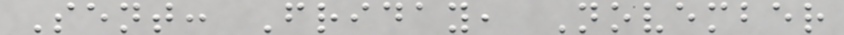Sent: Friday, November
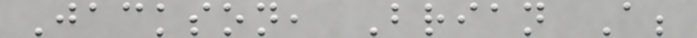Jackson, Brian A;
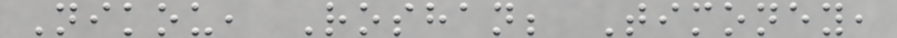Nikou, Roshan; Timoney,
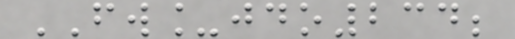FW_jdo234;
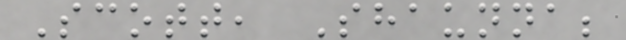Scott, Shaunna;
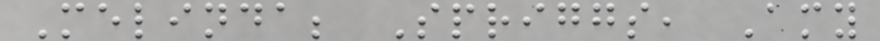Melinda; Spriggs, Amy
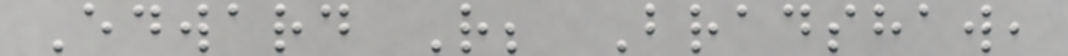Edward R; Bradshaw,
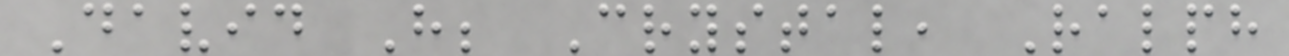David H; Crystal, Ralph
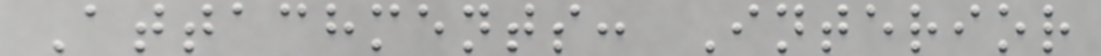Attachments: Interior
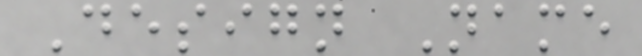Design Name
